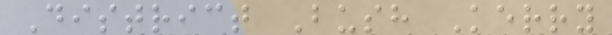District Bush Kerry
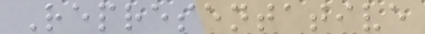Representative
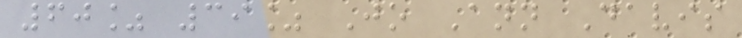60% 39% Jo Ann Davis
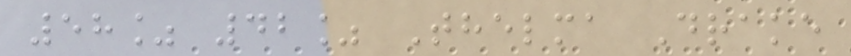58% 42% Thelma Drake
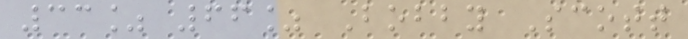33% 66% Bobby Scott
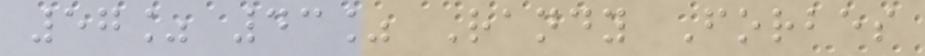57% 43% Randy Forbes
